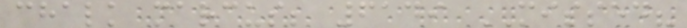chalk marcus; 6149 MISSED?
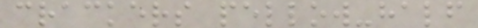crackers pellow-half
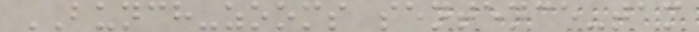BUNCH-zooms sentence-tam
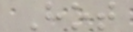Hot
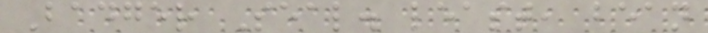Badger Seal. least, bean
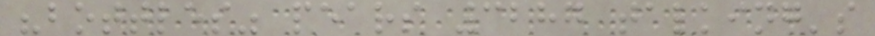"bottles" pears 3287 talking's
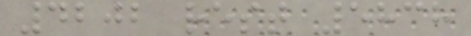4202 rest 5838
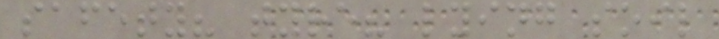safety? tyre? lying soil
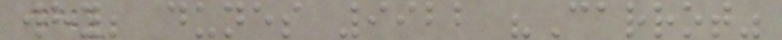why; dunes 9922 "Carrot"
